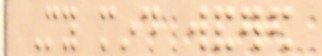My mind wandered
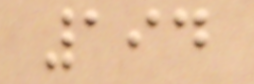194
